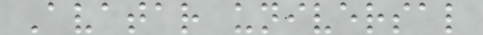Avatar universal
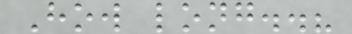How long..?
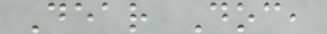Dear Doc,
